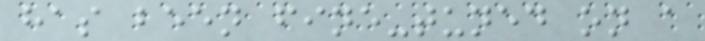has been fine-tuned on a
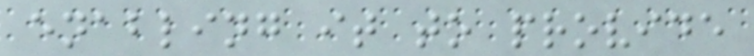enabling it to provide
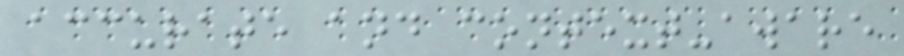accurate and context-aware
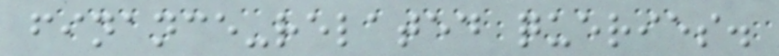finance-related queries.
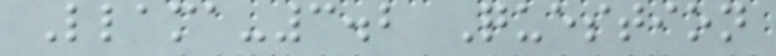Llama-3.2 Question
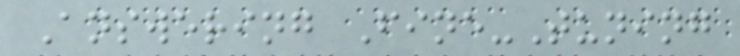Answering Fine-Tuning
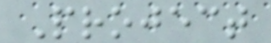Project
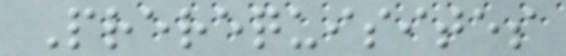Prerequisites
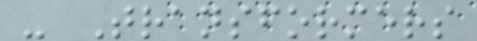- Transformers
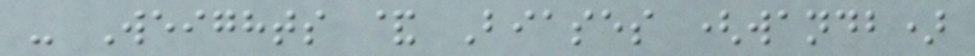- Weights & Biases (wandb)
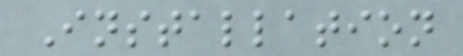Installation
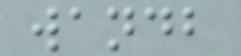wandb
